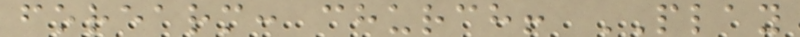forearm: church! PLAY
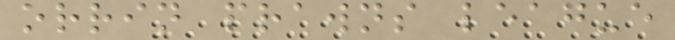orrin prawns league
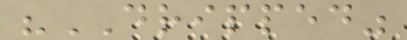"DRIPPED"
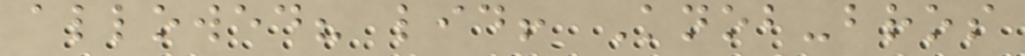allowed? lid! Knob-bros
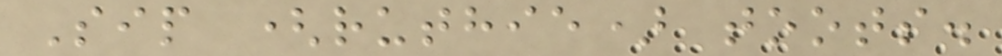Sip (ruthie) toots.
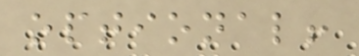optional!
